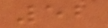52
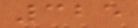325
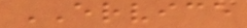ERVICE
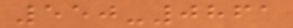550-0861
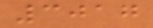3017
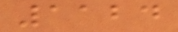1124
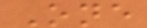One
